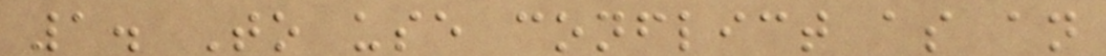1. To use conflict as an
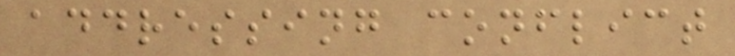addressing conflict
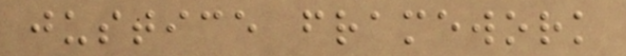justice framework
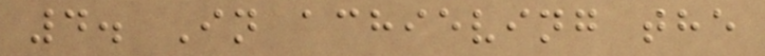4. In achieving the
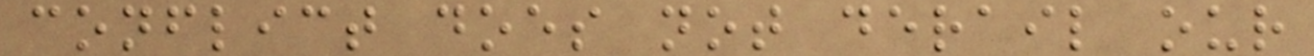conflict does not derail our
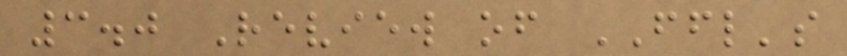3.0 Review of FFL's
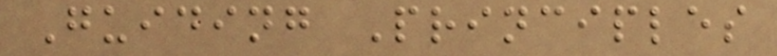Guiding Principles
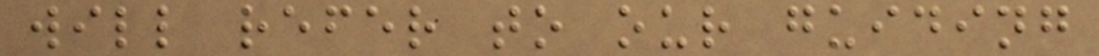will refer to our guiding
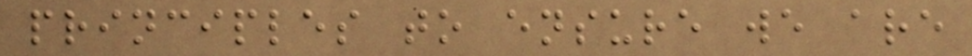principles to ensure we are
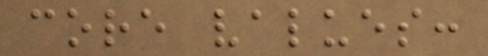core values:
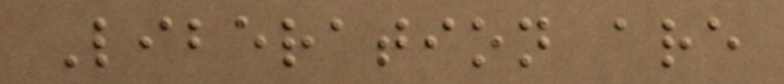Liberation are
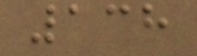138
